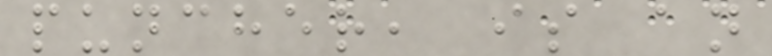puncher, is an
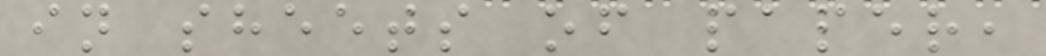in sheets of paper,
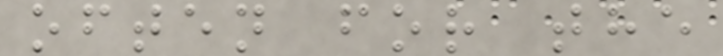often for the
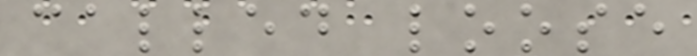called loose
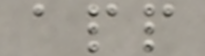app
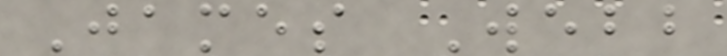James Webb
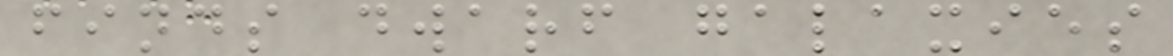finds dwarf galaxies
